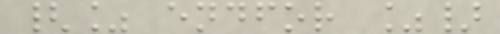{% endfor %}
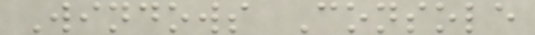Windows Console
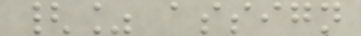{% assign
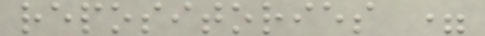repositories =
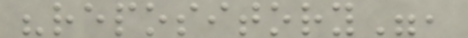"repository",
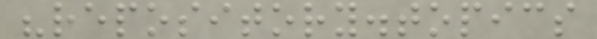"repository.topics
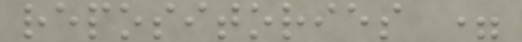repositories =
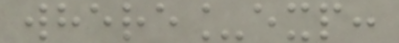where_exp:
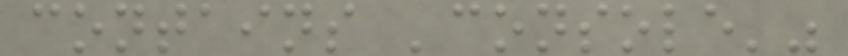contains 'console'"
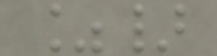%}
